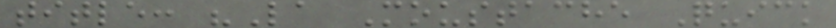title: "La Moustache Quick
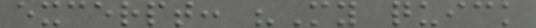excerpt: "My quick
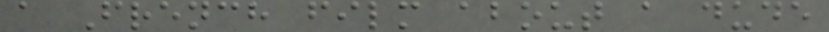a French film about a dude
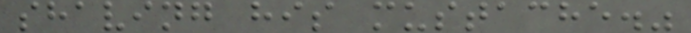shaving his mustache."
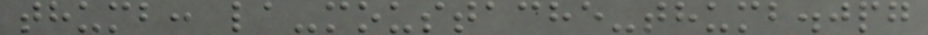thumb: la-moustache-thumb.jpg
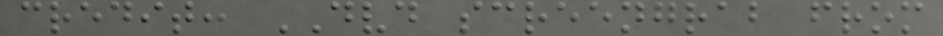credit: DVD screengrab from
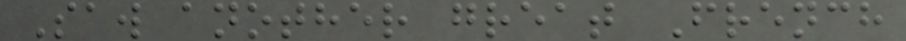Saw another great French
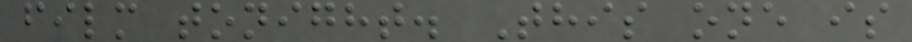film tonight. This one is
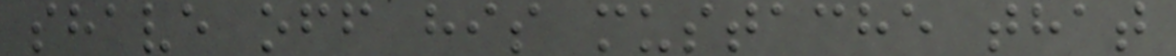shave off his mustache that
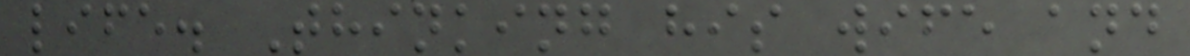life. Thinking his wife and
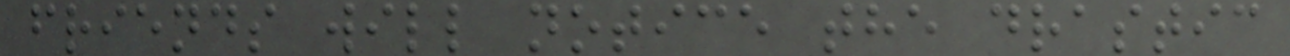friends will notice the drastic
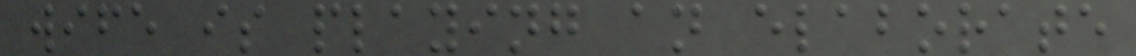wife is playing an elaborate
